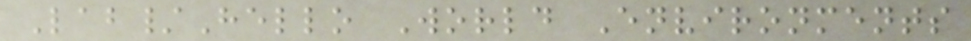Lab/Hello World Environments
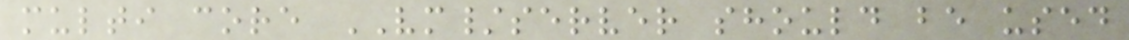multi core VM/server should be used
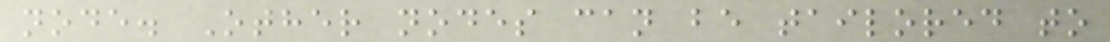node. Other nodes can be tailored to
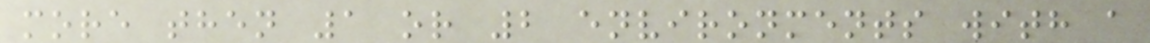more then 1 or 2 environments with a
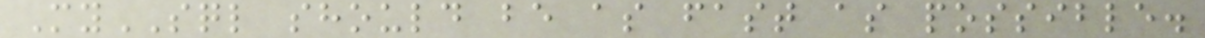MySQL should be as fast as possible.
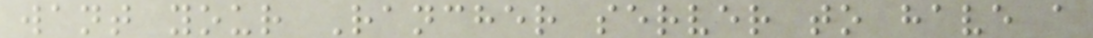want your Rancher server to have a
